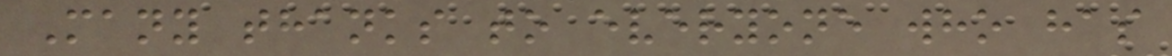Many thanks to everyone who has
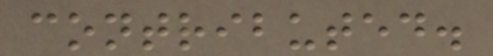contributed.
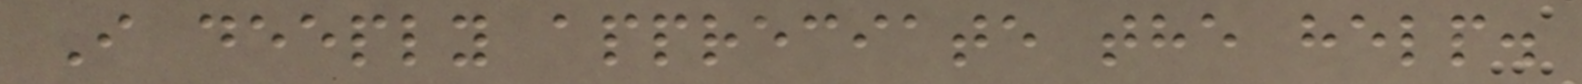I deeply appreciate the help.
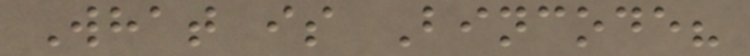What is Bincode?
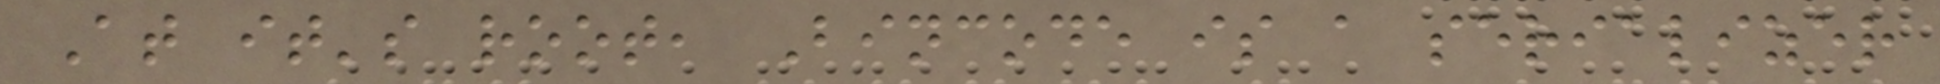At it's root, Bincode is a serializer
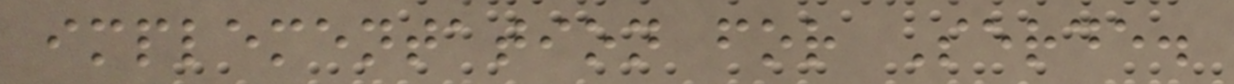implementation for Serde.
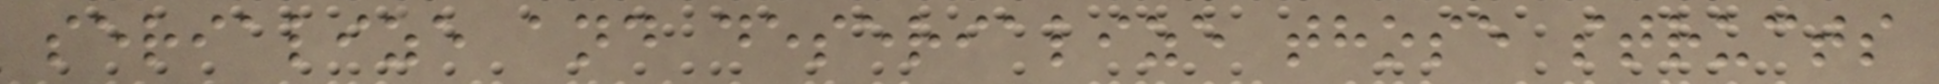serialize and deserialize those structs
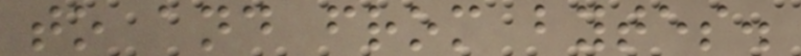to and from bytes.
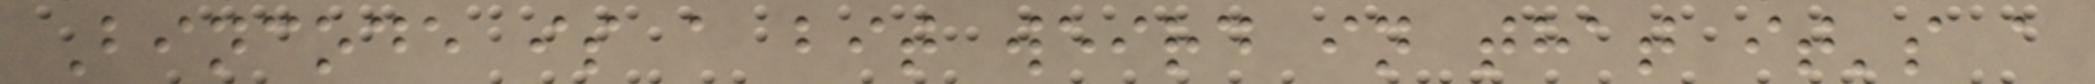Bincode is a bit weird in that it's a
